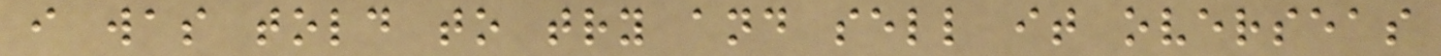i was told to try and sell it overseas
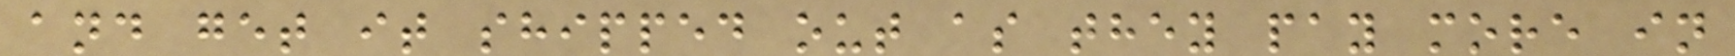and get it shipped out as they pay more in
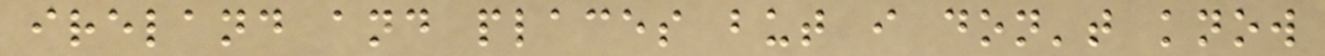ireland and places but i don't know
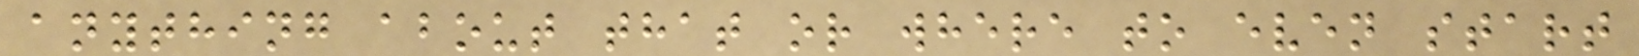anything about that or where to even start
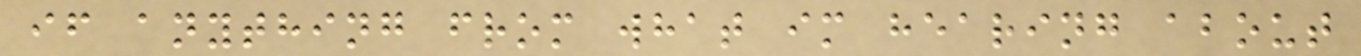if anything from what im hearing about
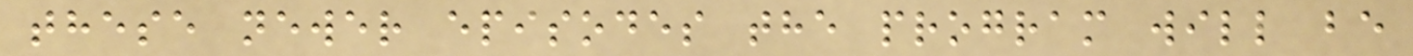these newer episodes the program will be
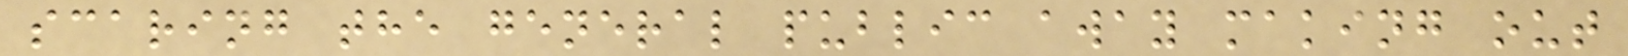scaring the general public away making out
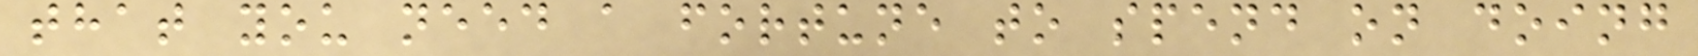that you need a fortune to spend on doing
